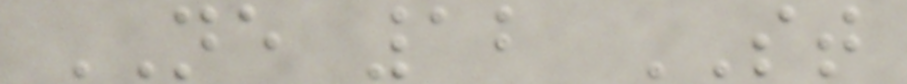NE 12 ST
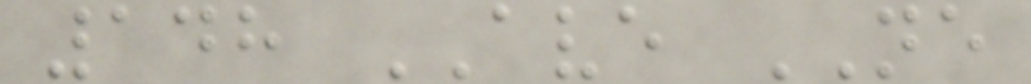148 AVE NE
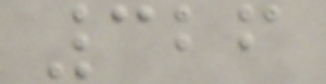326
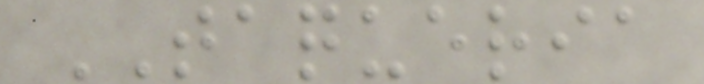TAQUERIA
